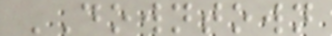DOWNTOWN
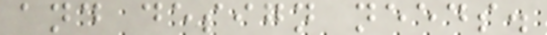and design needs.
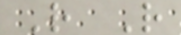R R
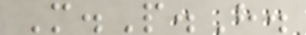M.P.H.
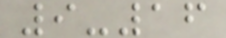9-16
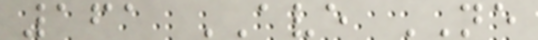161 AVE NE
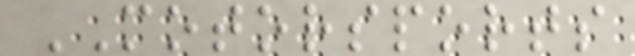MOTORSPORTS
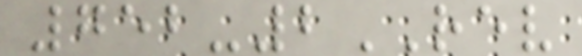752-2REV
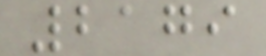2179
